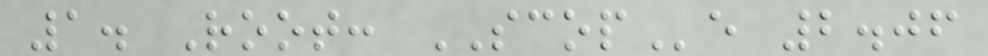1. Root: SCOPe 2.06
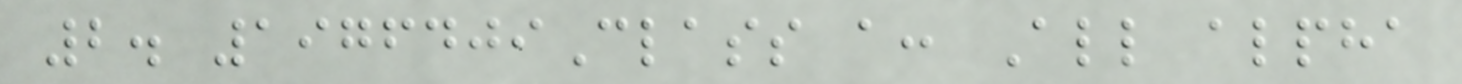2. 1976409Class a: All alpha
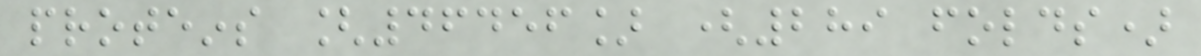proteins [46456] (289 folds)
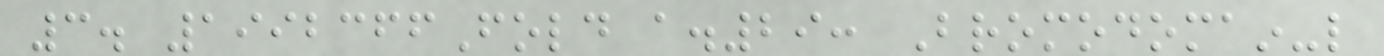3. 1992366Fold a.29: Bromodomain-like
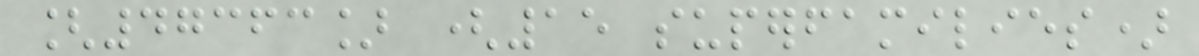[47363] (15 superfamilies)
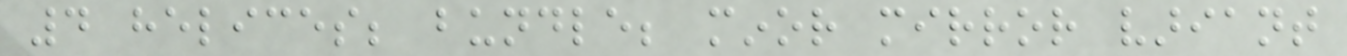4 helices; bundle; minor mirror variant
